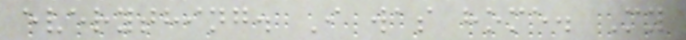everything. I was home. My
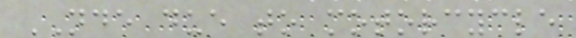NDE due to motorcycle
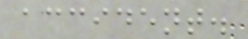accident.
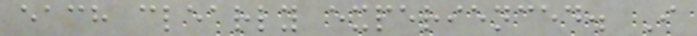each clearly experienced. I
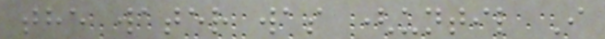the water was (until I
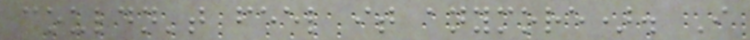couldn't feel it anymore). I
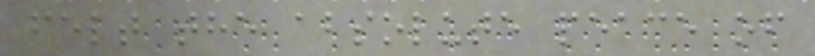felt the absolute peace of
